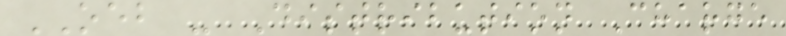OEB - Distribution Charge
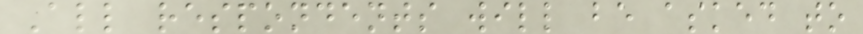All respondents will be asked to
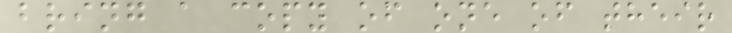bring a copy of one of their
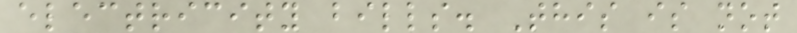electricity bills. This is not
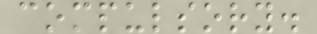compulsory.
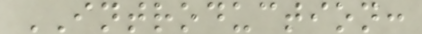INTRODUCTION:
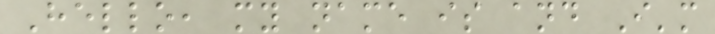Hello, my name is and I'm
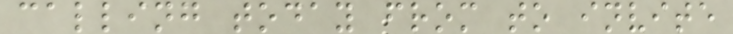calling today from to invite
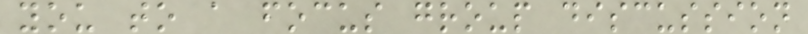you to a focus group discussion
